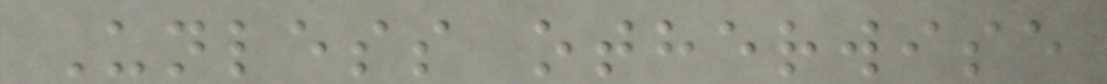Unless otherwise
